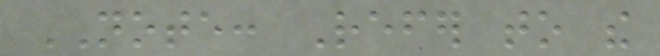NOTE: Refer to the
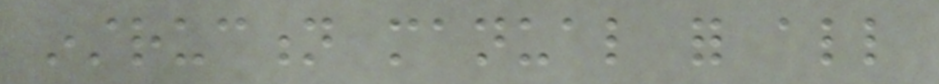instruction manual for all
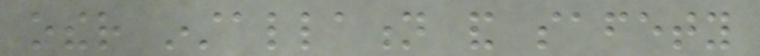other installation and safety
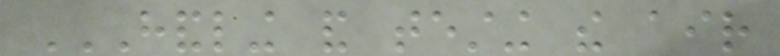HANDLING AND TESTING THE AIR
